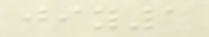jiy1
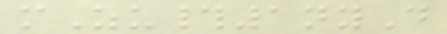mZu#1nyD
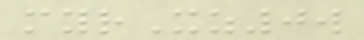myrXz0w
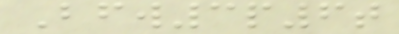Bfw3p6t
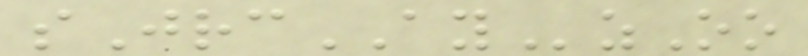sJrcAYzOo
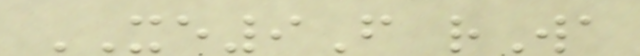XE9F rWa
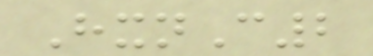HxnC2
